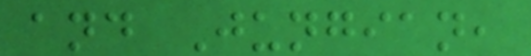and Jungian,
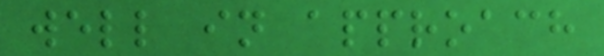well in approach
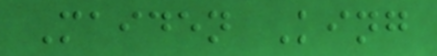Maiden King
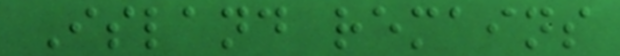Island remains
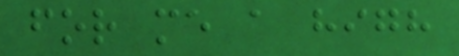for me a high
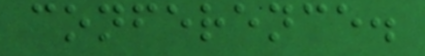conference.
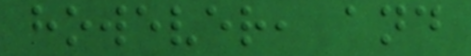however, and
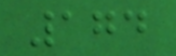174
